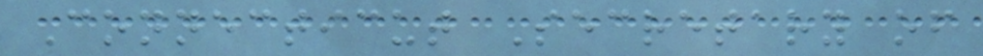Connecticut Secretary of
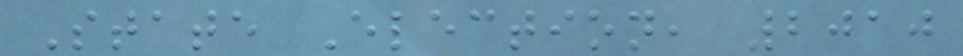State Election, 2010
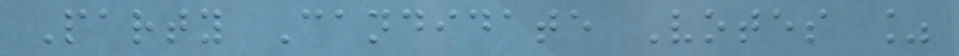Party Candidate Votes %
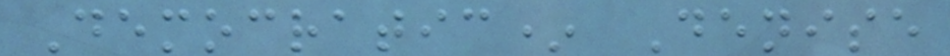Democratic* Denise
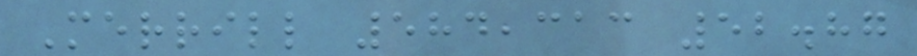Merrill 584,313 52.87
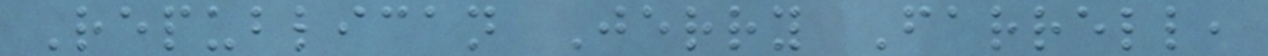Republican Jerry Farrell,
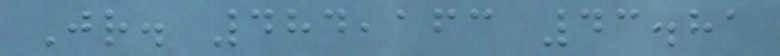Jr. 484,163 43.81
